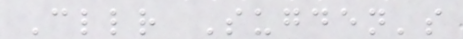Cllr Sugden's
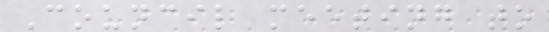Council meeting to
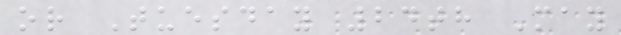or Tuesday 24th May
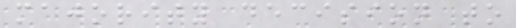majority decision to
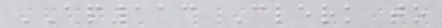AP113 Clerk to
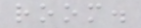room.
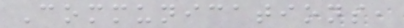Communications,
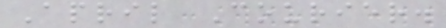April Courier.
